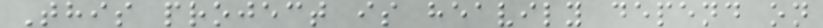This project is heavily depend on
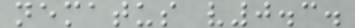nematus v0.3.
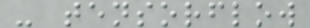- tensorflow
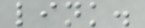link.
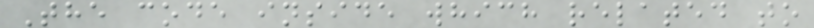The code inside which related to
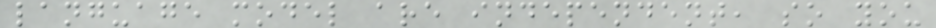language model are independent, so you
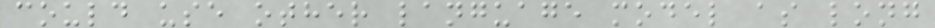could use other language model as long
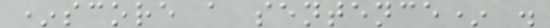*score a sentence* .
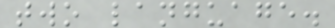two language.
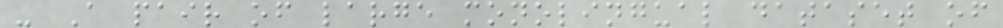- A pair of large monolingual dataset of
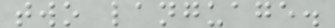two language.
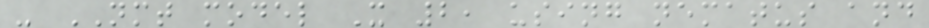- NMT model X 2, using nematus and
